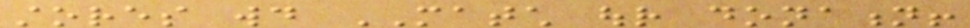stores would MATCH our donation!
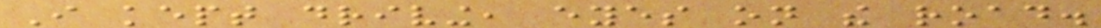I kept driving, eyes on the road.
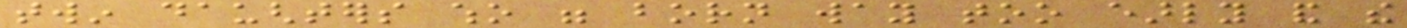twin daughters who were born way too early and the
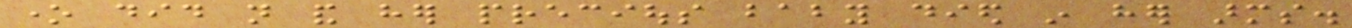one did not and her precious baby died in her arms.
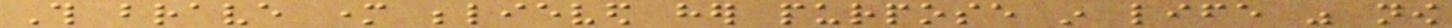This brave mother believed her purpose in life was now
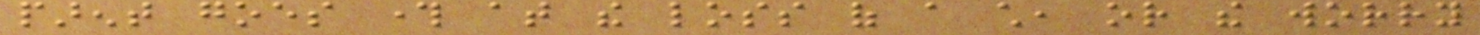parent goes through at the loss of a child, or the worry
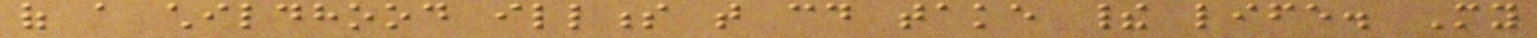of a childhood illness that could take their life. My
